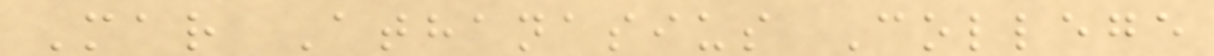Mar Athanasius College
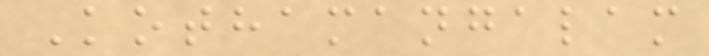Kothamangalam
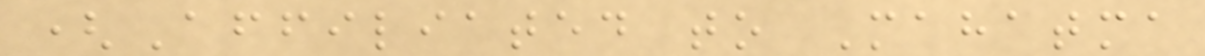(Affiliated to Mahatma
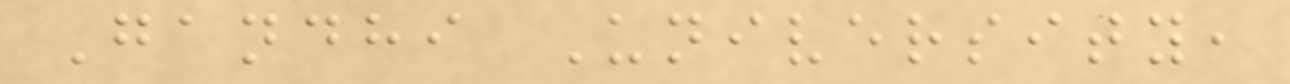Gandhi University,
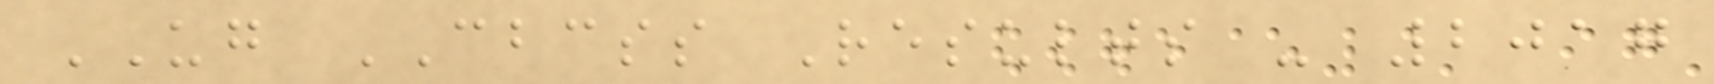UG CBCSS Results - 2017
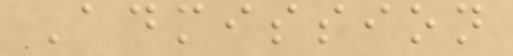Admission
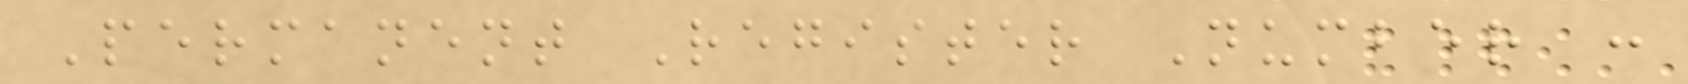Permanent Register Number :
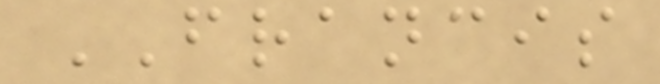FRANCIS
